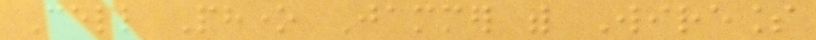Cell Phone Jammer with Wireless
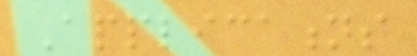Applications
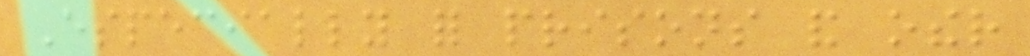Especially for prisons and other
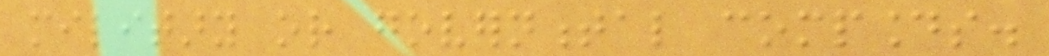military or governmental compounds.
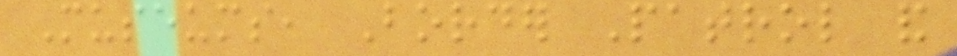Museums, Border Patrol and
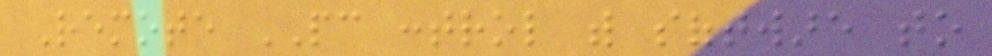Remote PC control with software to
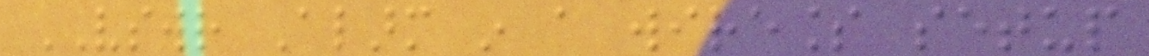VSWR Alarm in a wireless setup
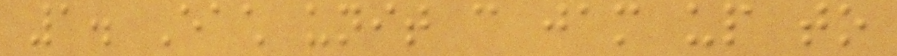1. Each unit can jam up to
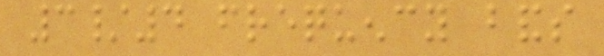3/4 frequency bands
